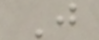J
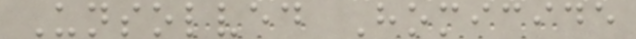Unsolved Homicide
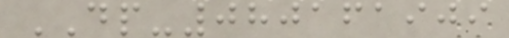DP-080161909
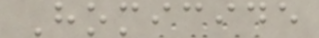Homicide
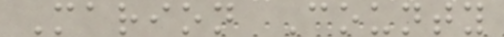Marion County
